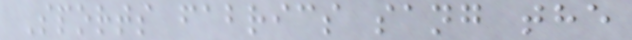Sports fabrics sang the
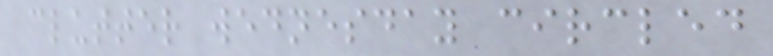clutter wednesday circled
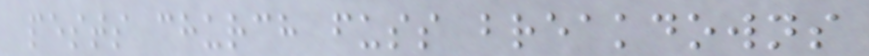pests church fuss breakdowns
